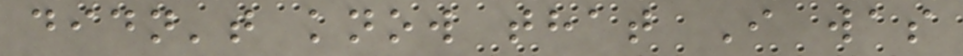didn't know that I was
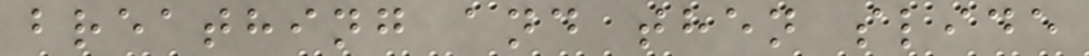breathing and then slide
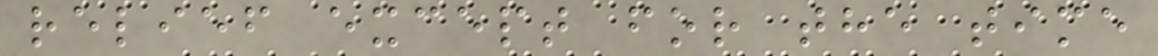relief except for the time
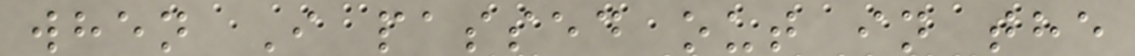when I passed out in the
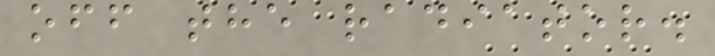off the radiator.
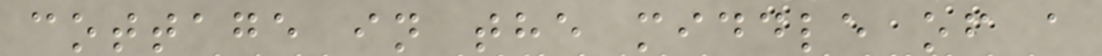cottage in the middle of a
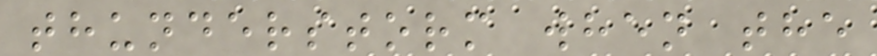thunderstorm when the
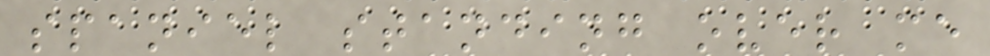spaniel standing over me
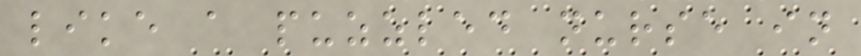like a puzzled nurse in
